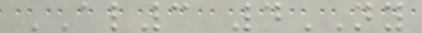AL3 4NY
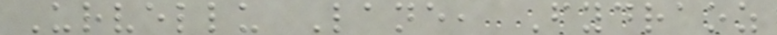Urvellu Lane, Fydraoz
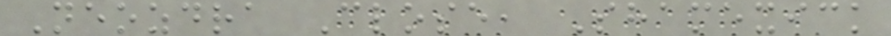Neozdra Close, Shamexick
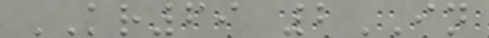KR69 2IN
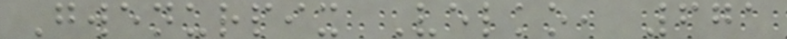Gwenurpix Velko, 671
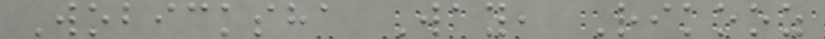Wobicksha Way, Rikooz
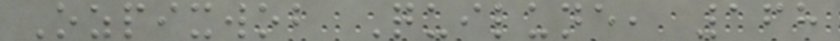Ozpixwob Quilune, 168
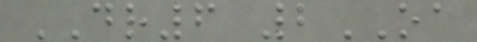DR6 2OA
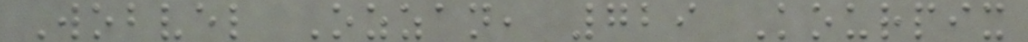Wobvel Ozzan, 729 Kourpix
